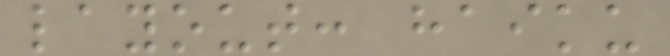layout: haiku
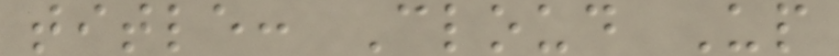title: Cloud Up
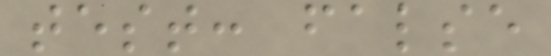test: false
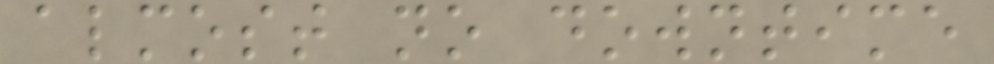almost no downtime
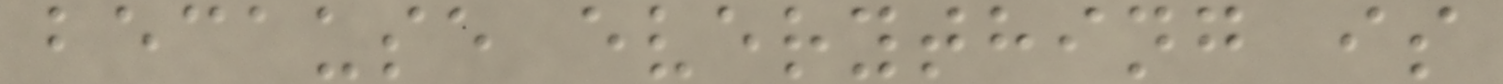because everything is
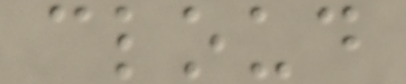cloud
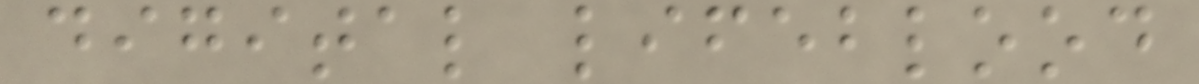digital lifeblood
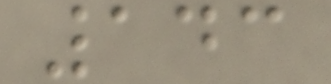143
